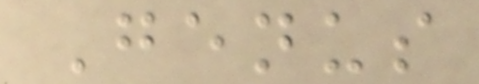Genus
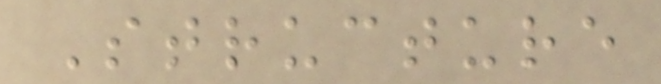Structure
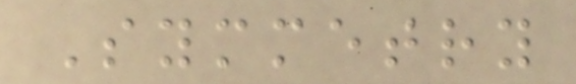Symmetry
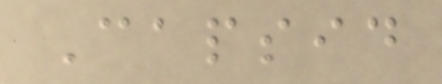Capsid
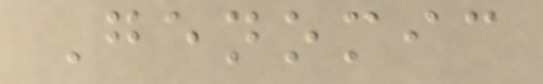Genomic
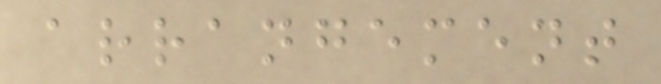arrangement
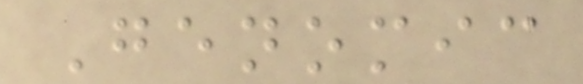Genomic
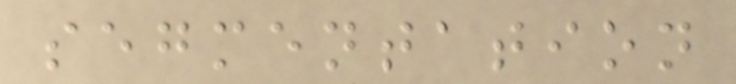segmentation
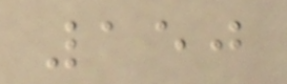150
